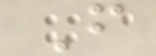F
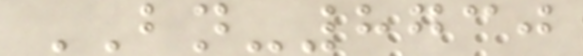BN-8730
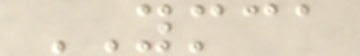YMCA
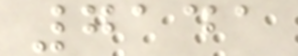7141
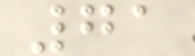71
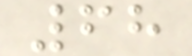68
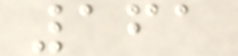161
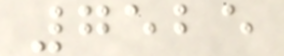7525
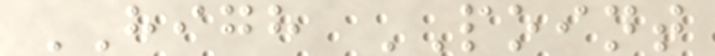HIGH POINT
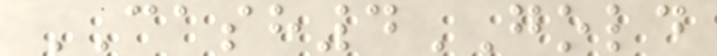CASH4GOLD
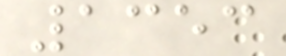1353
